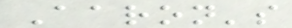Aaron's
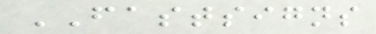FASTSIGNS
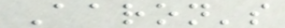Aaron's
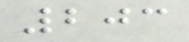203
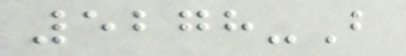5278-B
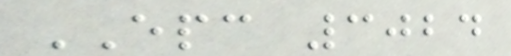EPC 3024
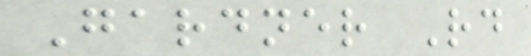Gardner Rd
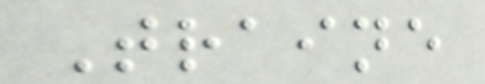Traine
